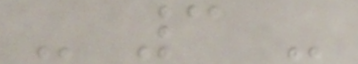- 3 -
